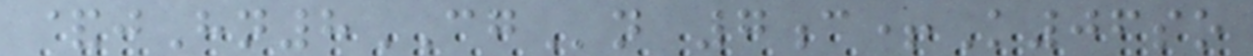&jHn8CGn 7c+K06so
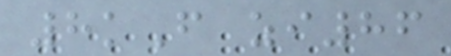8kF zi86
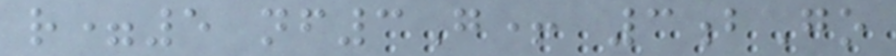r=5 nf3G+ 3bGo
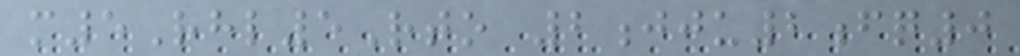m5Rhl5Rto 2jju2fq0
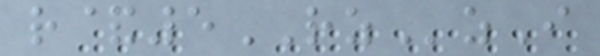r&5RZzI
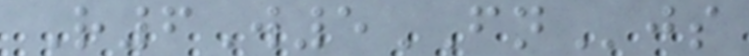R6W5FNjs
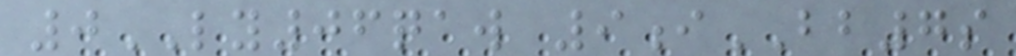0LY06qaw 9iBB7s
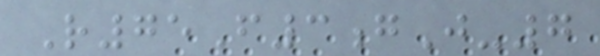R75F3gJ-7
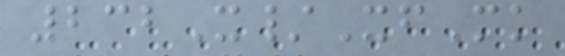232X/XfMk
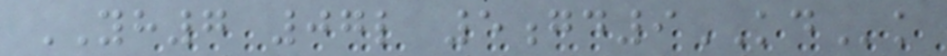YH7 07l 5gd9KDk
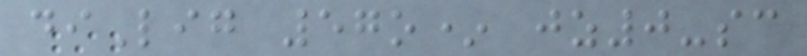diLig 57o* jz0-sc
